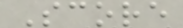Score
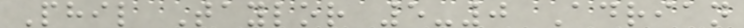Phil Taylor 5-0 Adrian
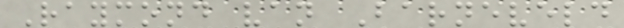Raymond van Barneveld
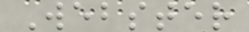Webster
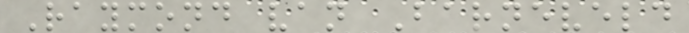Raymond van Barneveld
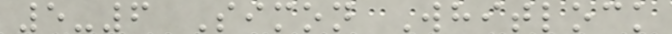5-6 Simon Whitlock
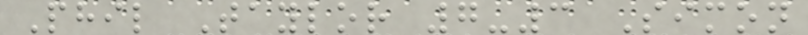Phil Taylor 7-3 Simon
